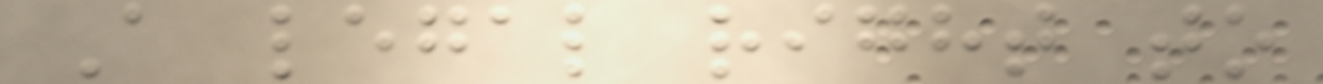A legal right to
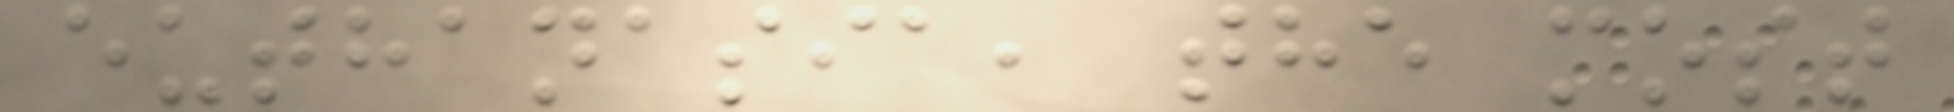euthanasia, the most
